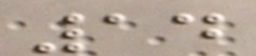14
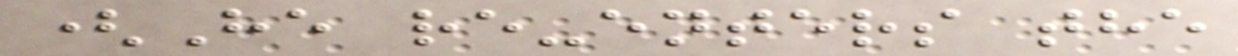(He re-enters the
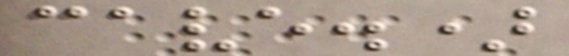cave.)
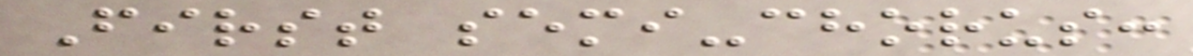First semi-chorus:
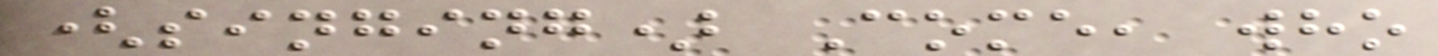(singing) Come, who
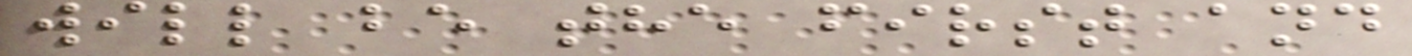will be the first and
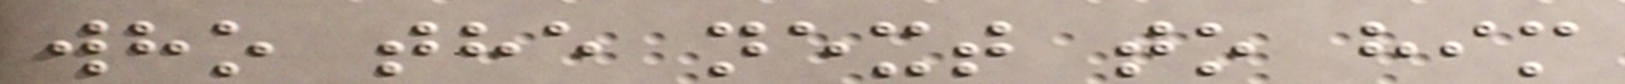who the next to him
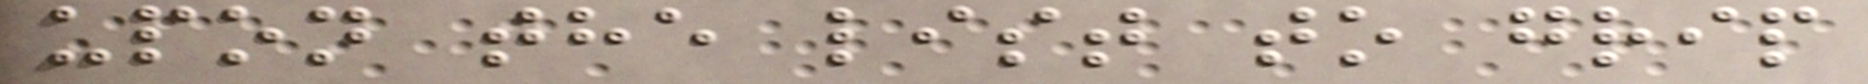upon the list to grip
